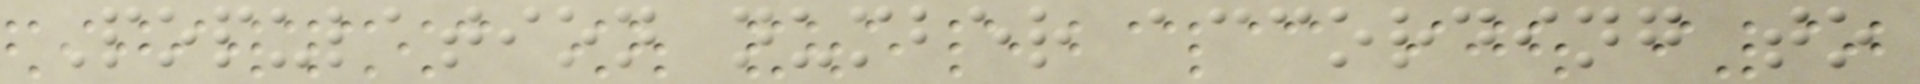Population number according to
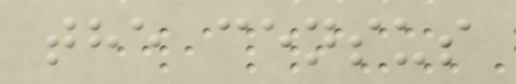the census
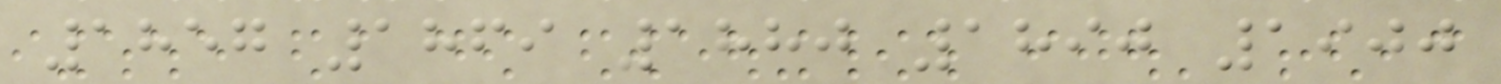1857 1869 1880 1890 1900
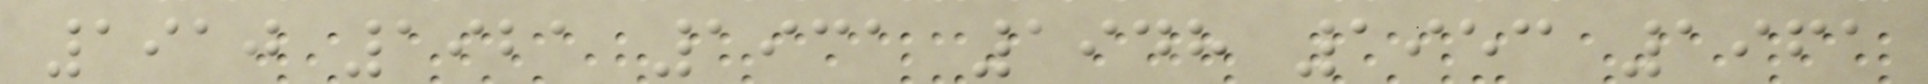1910 1921 1931 1948 1953 1961
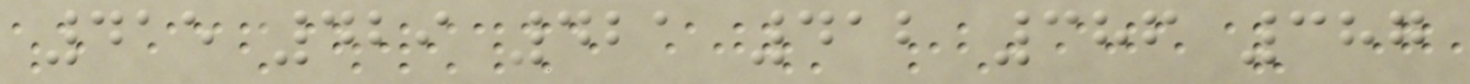415 429 421 412 386 387
